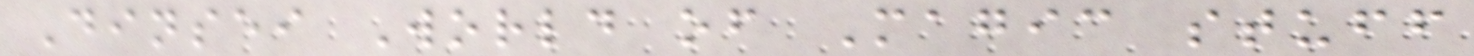Dinsei World of Magic stuff
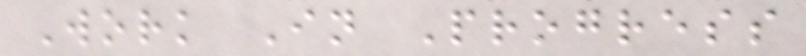Work In Progress
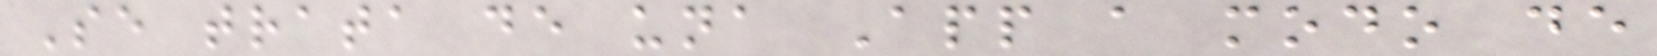Se trata de una App a modo de
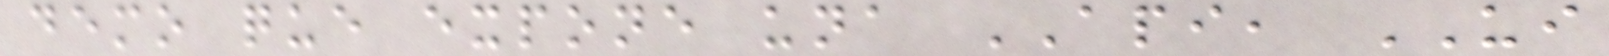demo que expone una API, UI
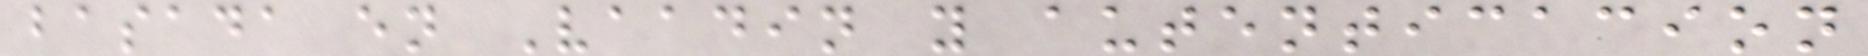basada en Vaadin y autenticacion
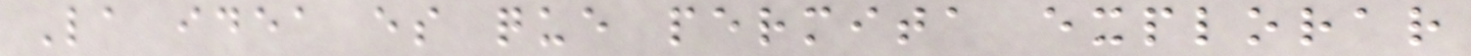La idea es que permita explorar
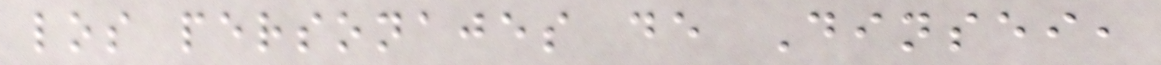los personajes de Dinsei,
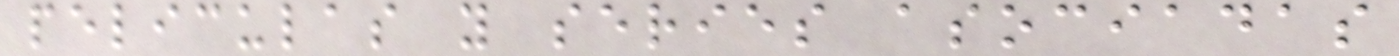peliculas y series asociadas
